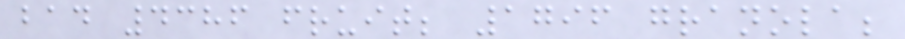bad 4386 fruit; 1796 granola;
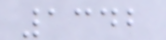1342
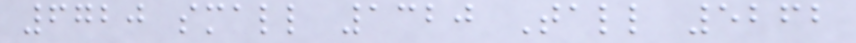6720 small 1320 Tall 5262
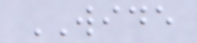WIDE
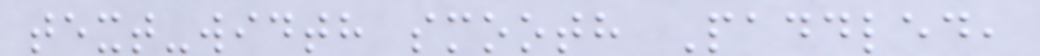text-width smooth Paddled,
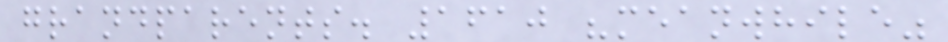grandparents. 1610 "meanwhile"
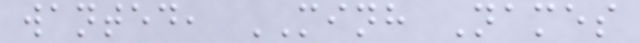wanted, MINH Names
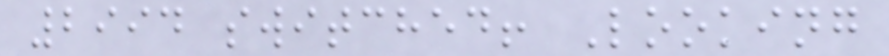2994 switched! Looking
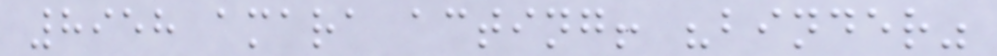8958 amara acting! "binder"
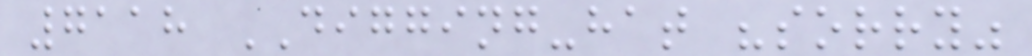7118 DIGGING-hat "sorry"
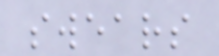swears
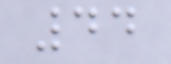44
